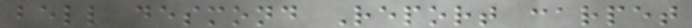bell desmond Report carpet
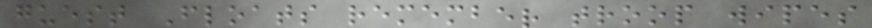guest Floats remember troop wipes
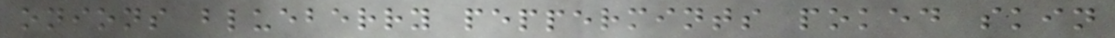onions blueberry peppermints poked skin
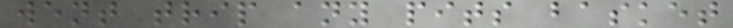went trip any pits basket
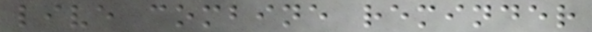live combine reminder
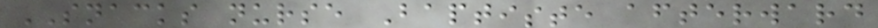SNACKS nurse Baptiste afterward
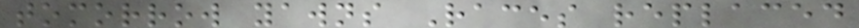tomorrow yawns Races replaced
